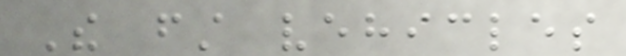The first vehicles
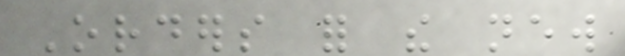Orders for the new
